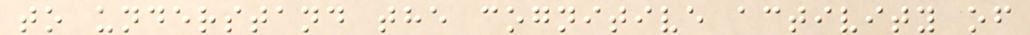to understand the cognitive activity of
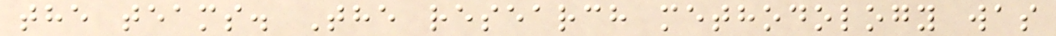the teams. The research methodology was
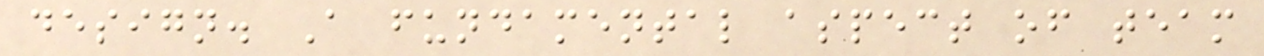design. A fundamental aspect of team
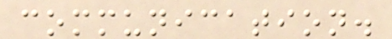communication.
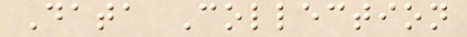Data Collection
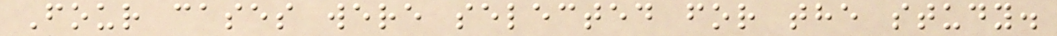Four cases were selected for the study.
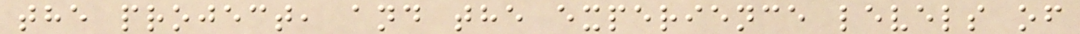the project, and the experience levels of
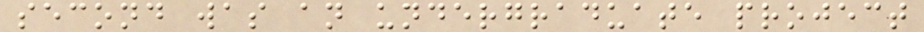second was an undergraduate project
